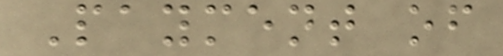Payment of
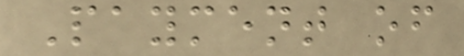Payment of
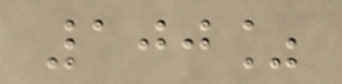100%
